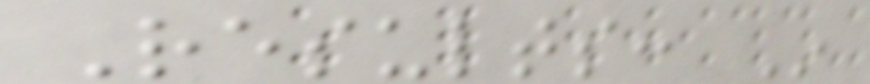Results: In
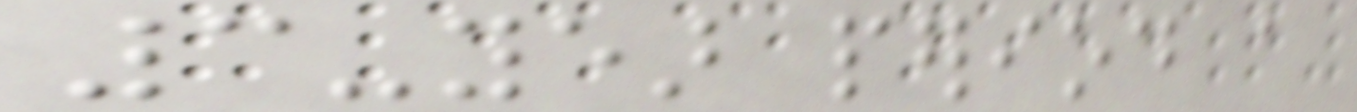3-year period a
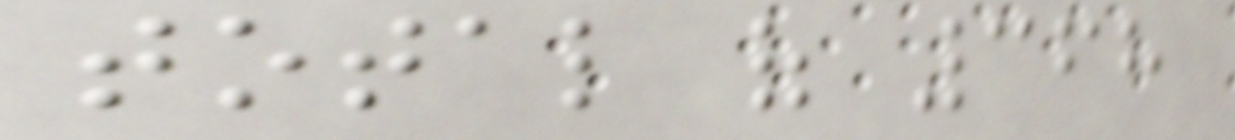total of 368
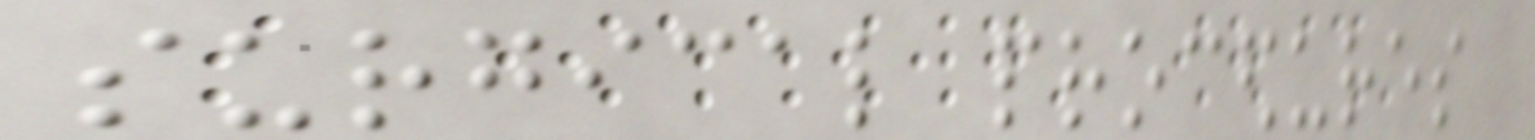surgical procedures
